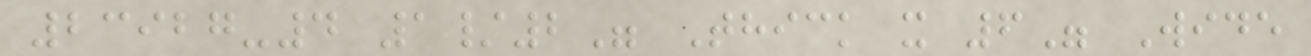23927-4 1/2" Thick x 6" Wide
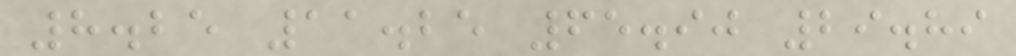8.25 11.25 65.90 29.89
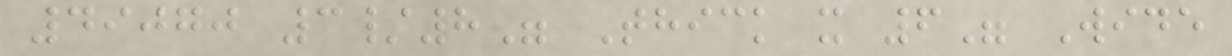49070 3/8" Thick x 6" Wide
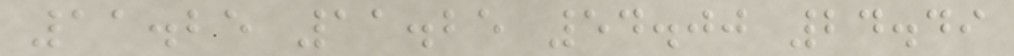11.25 11.25 54.00 24.49
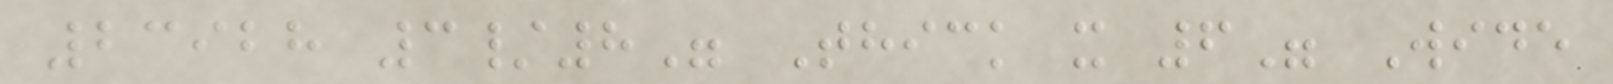23928 3/8" Thick x 6" Wide
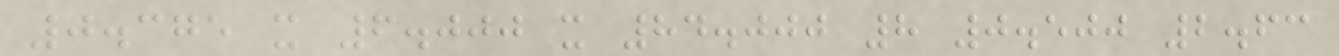0.375 x 6.000 x 84.000 8 0.500 2.63
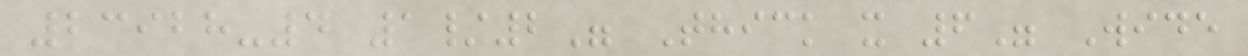23928-4 1/2" Thick x 6" Wide
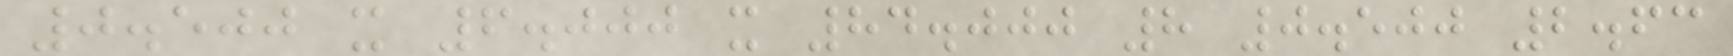0.500 x 6.000 x 84.000 8 0.500 2.63
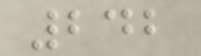242
